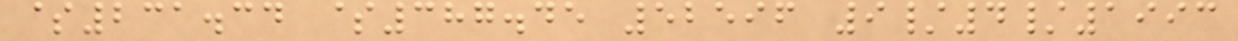$231.34 $387.45 52596 9/4/1993
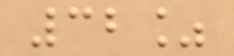32%
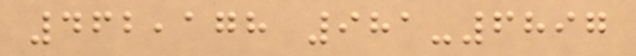462,178 981-6897
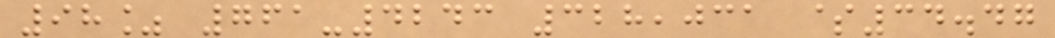98% 761-4243 328,031 $34.47
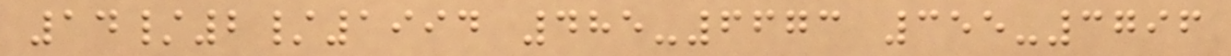14/2/1994 485-6673 355-3796
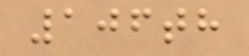106th
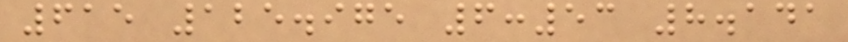615 125.975 6:53 8.141
